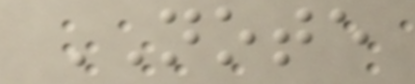NOTE
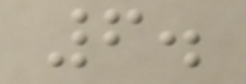6.
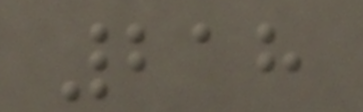218
